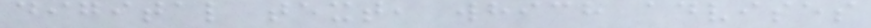digital text, which advises
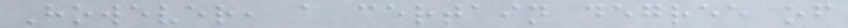However, a certain degree of
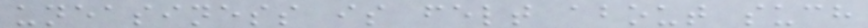uneasiness is felt about such
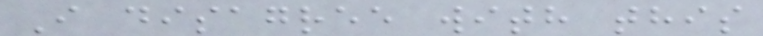I disagree with this
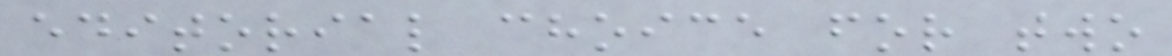editorial choice for two
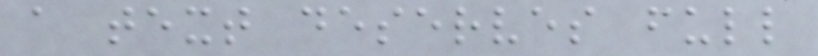a text deserves full
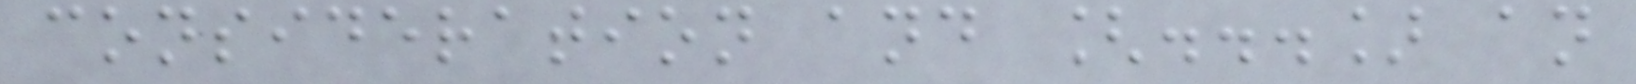consideration and [...] an
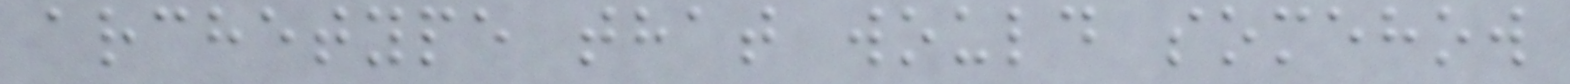archetype that would somehow
